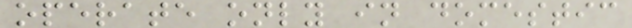operate only in domestic
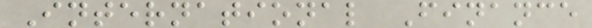International Finance
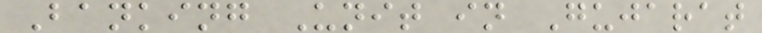Banking Unit in Gujarat
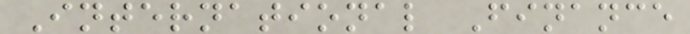International Finance
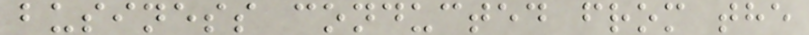business conducted from the
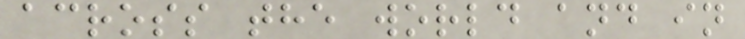across the world and in
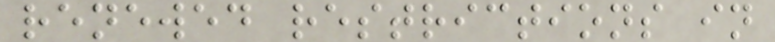renewed restrictions in
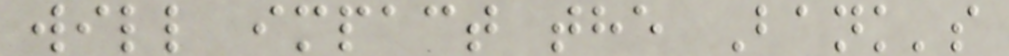will impact the Bank's
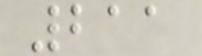211
